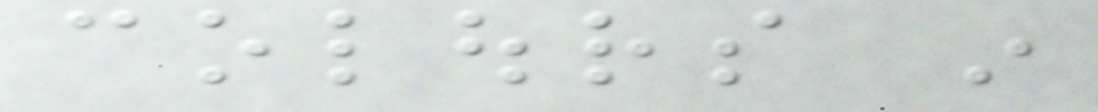colours in
